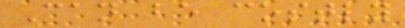Can be costly
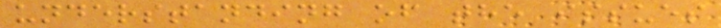understanding of the issues
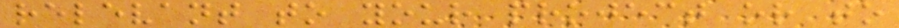relevant to your project or to
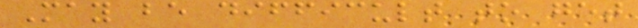May be difficult to get
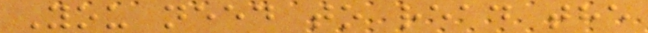You need to read the
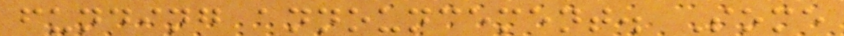funding announcement. Some
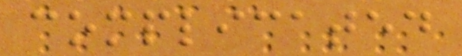complicated
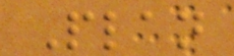Plan
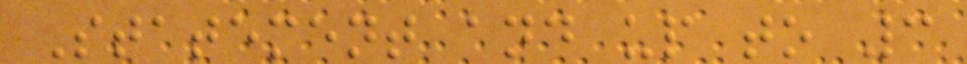Statement and up to 3
